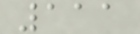111
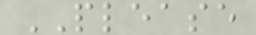PLEASE
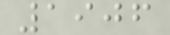1906
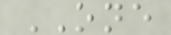ONE
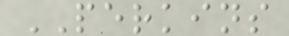PERKINS
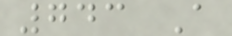743 A
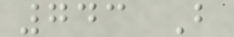743 B
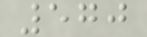570
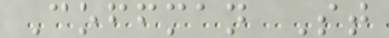Coffman St
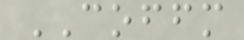COFFM
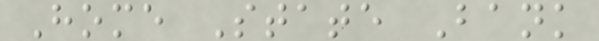Home State Bank
